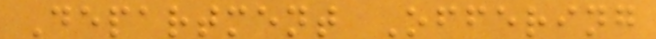Department Offering
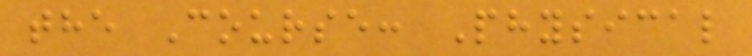the Course: Physical
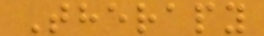Therapy
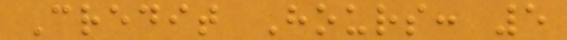Credit Hours: 5
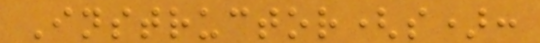Instructor(s):
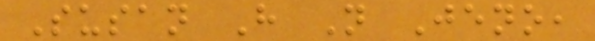Susan H N Jeno,
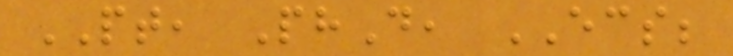PT, PhD, ECS;
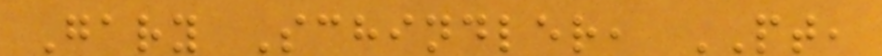Gary Schindler, PT,
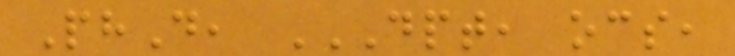PhD, DPT, OCS,
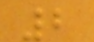2
